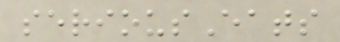seriousEats
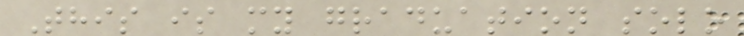This is my graduation solo
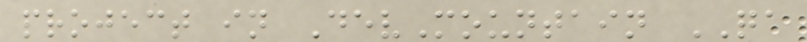project in DevMountain QA
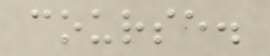course.
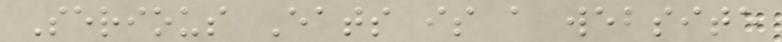Serious Eats is a website
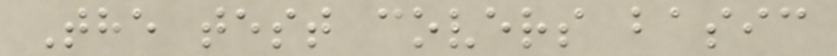The test covers basic
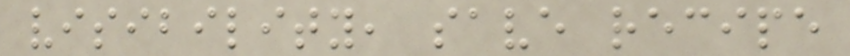visibility, save recipe
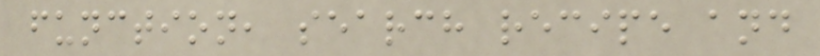function, search recipe and
